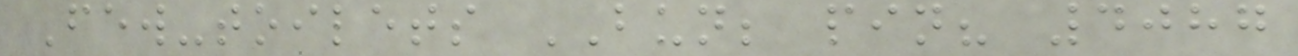Few-toilets BUN; pin? 4087
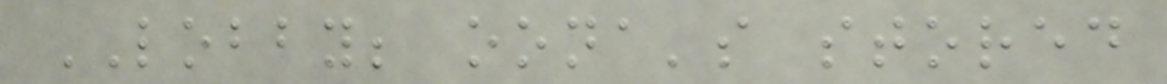LOBBY; oona's stored
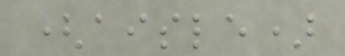(aisle)
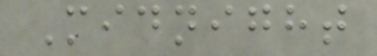Midnight
